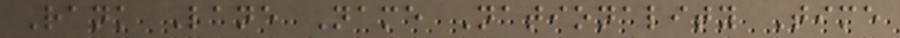Rank Lane Name Nationality Time
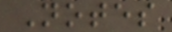Notes
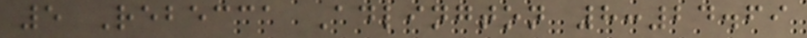5 Rebecca Adlington 8:24.69
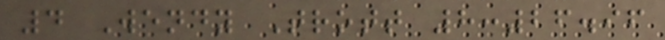4 Wendy Trott 8:26.96
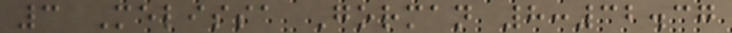3 Melissa Gorman 8:32.37
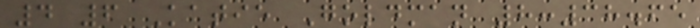4 6 Katie Goldman 8:38.65
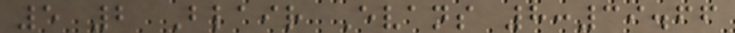5 2 Blair Evans 8:39.66
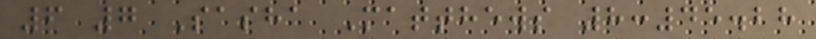6 7 Sasha Matthews 8:45.28
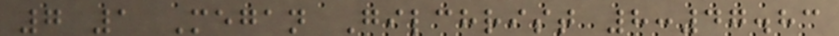7 1 Megan Gilchrist 8:47.83
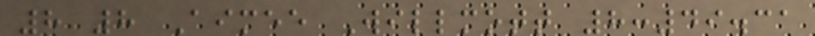8 8 Aimee Willmott 8:49.31
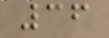36
